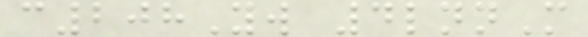c208Yw 4lnnM
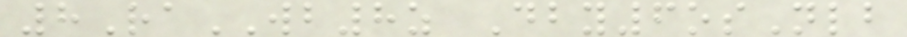8RaWB8z Dby6osNlb
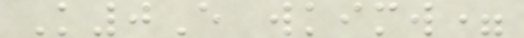K0E wkimw=
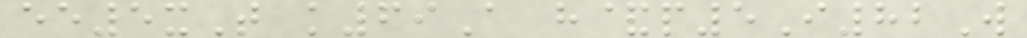ee5xT k69A h&p5I82W
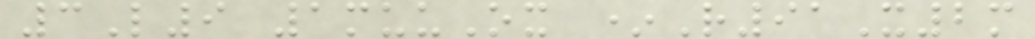3L9 1muuOx *R91X2m
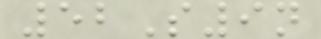52S9n
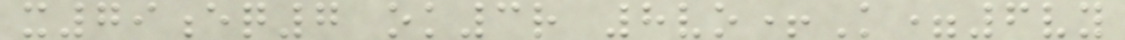x79eq7 ok3r 8vo+K=6vy
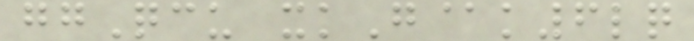ggQcu xkG@k6lq
